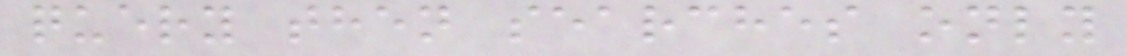query then searches only
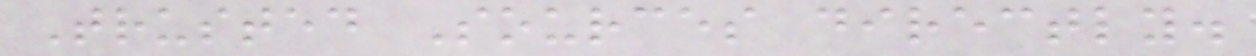Trusted Sources directly.
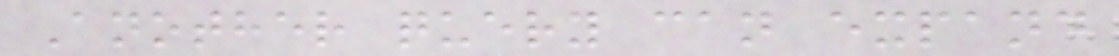Another query can expand
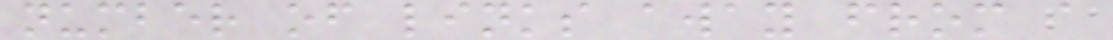number of links away from a
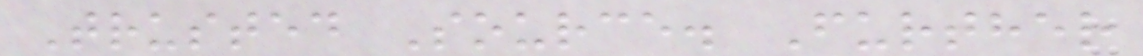Trusted Source. Further
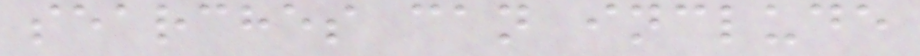searches can include
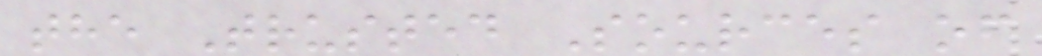the Trusted Sources of
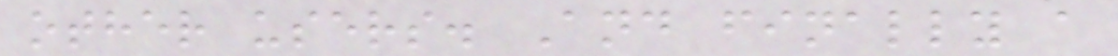other users. And finally a
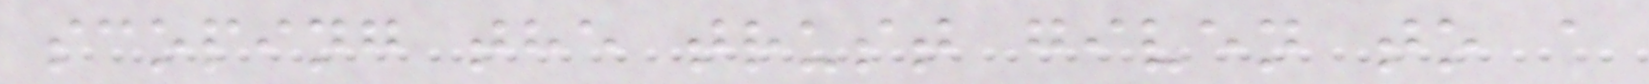scoping the trust given to a
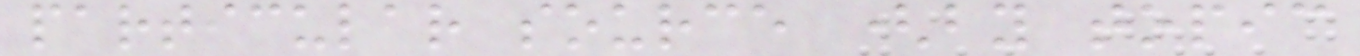particular source (by topic
